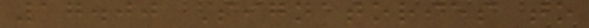17.00 Signatories to
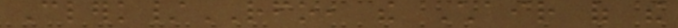Clerk/RFO, the Chair of the
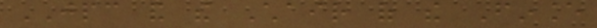JPC and the Chair of the Finance
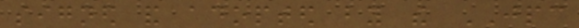signed and adopted by the JPC
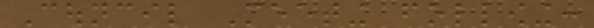Council Meeting following:
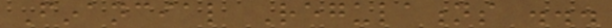Financial Regulations ...
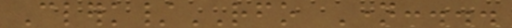Clerk/RFO Name:...
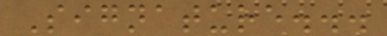Signature...
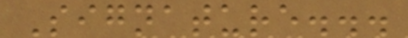Signature...
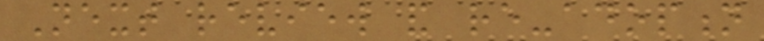Next review and re-adoption
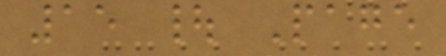15 | Page
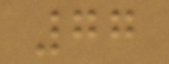77
